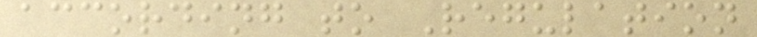according to Regulation
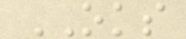OKS
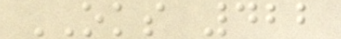OKS 422
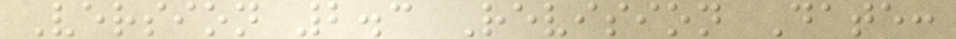Version 2.3 Revision Date:
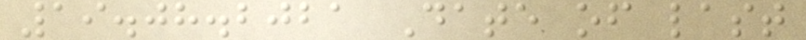19.08.2021 Date of last
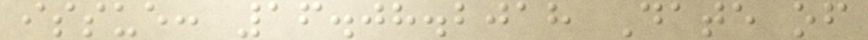issue: 16.08.2018 Date of
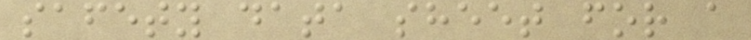safety data sheet for a
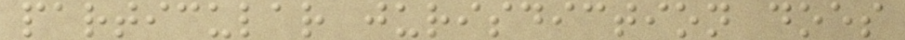particular jurisdiction does
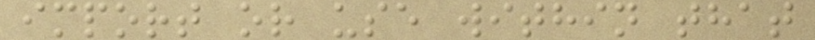import or use within that
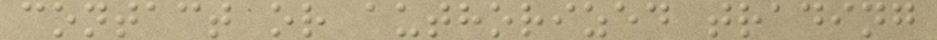contact or authorized trading
